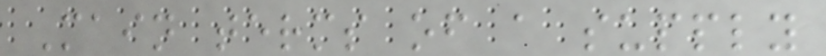Main terms of a supply
